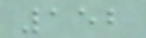152
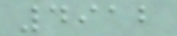4912
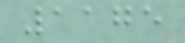1175
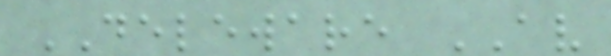DELEWARE AV
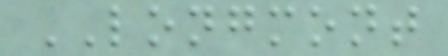LONGMONT
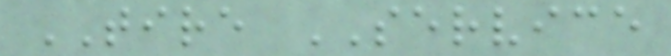TIRE SERVICE
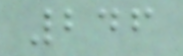246
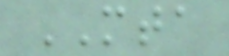MTA
